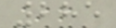285
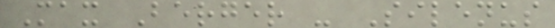Max Berger - Silenus
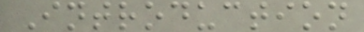Introduction
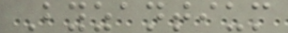Byzantium
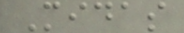Midas
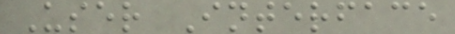User Interface
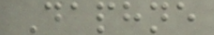Daphne
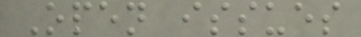Open issues
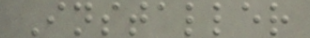Installer
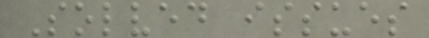Solved issues
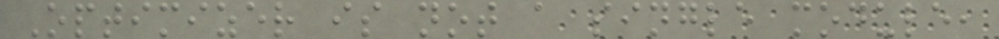Optimizer is not a single module,
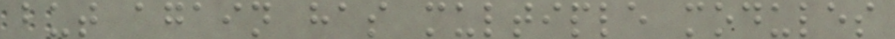but again has multiple modules
